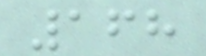168
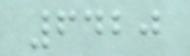6420
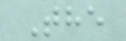The
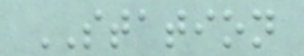STATION
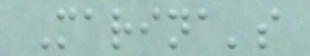Marina's
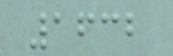1632
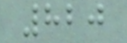820
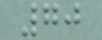70
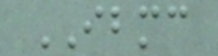IBMC
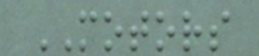MOTORS
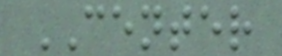CENTER
